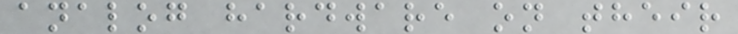analog hardware on their
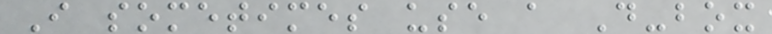I sometimes use a D-box
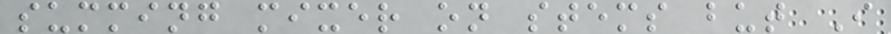summing mixer on stems but I
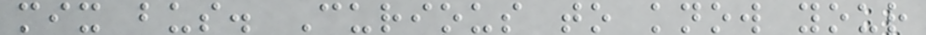mix bus. Curious to know your
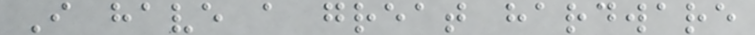I have a great hardware
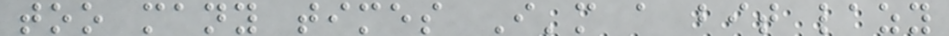too many times I'm a bit lazy
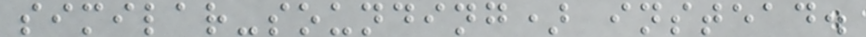similar-sounding) instead.
